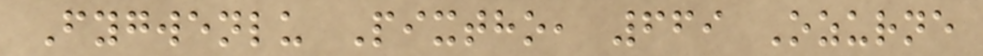Fygwenlu Pixtho, 669 Ozurne
